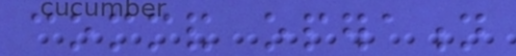command operation
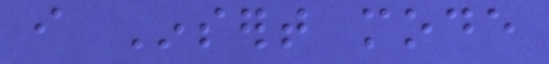i Insert mode
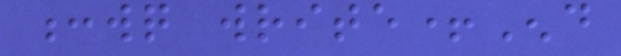:wq write+End
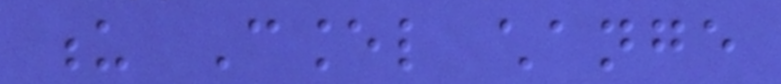u Cancel change
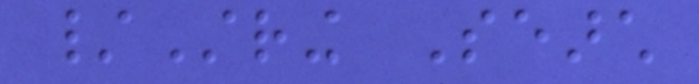/String Search
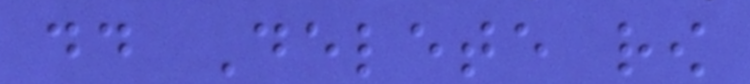dd Delete row
